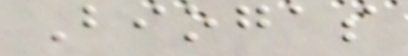Biogas
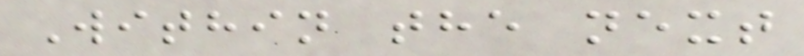Within the next
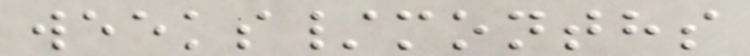weeks/months
